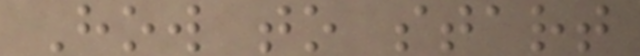How to start
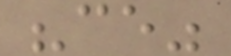"ce"
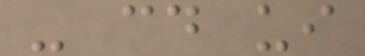- cd ui
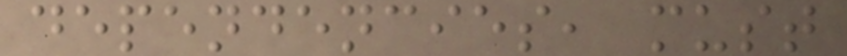dependencies, must
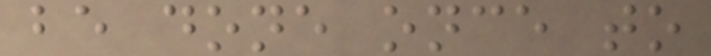be done once to
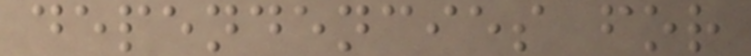dependencies for
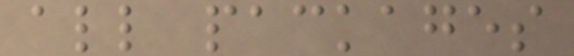all packages
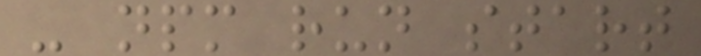- npm run start
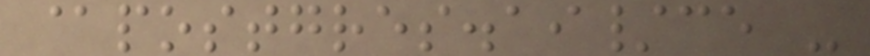@postgres.ai/ce -
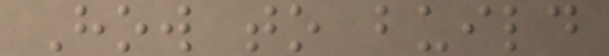How to build
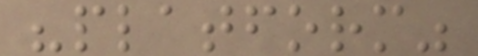"platform"
